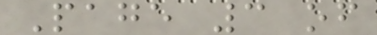Page 3 of
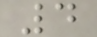4
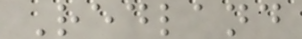Redland
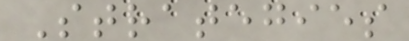Strategies
